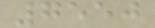7550
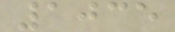1035
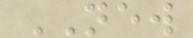NEW
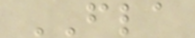FLA
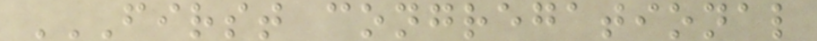FIRST CONGREGATIONAL
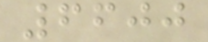6600
